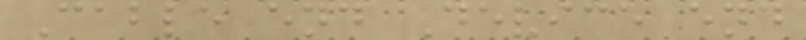Cable end Device end
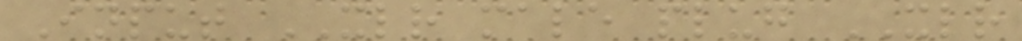Input XLR male plug XLR
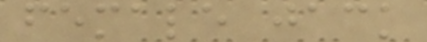female jack
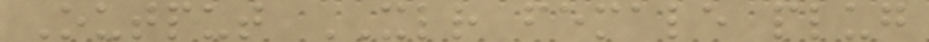Output XLR female plug
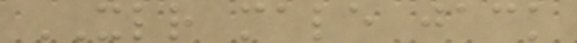XLR male jack
